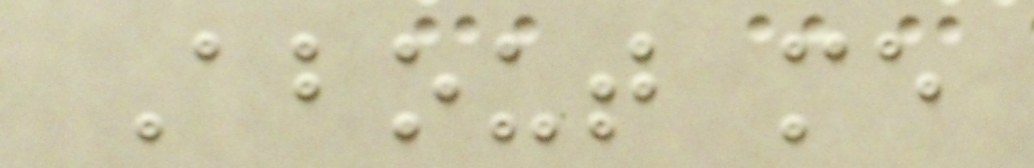About me
